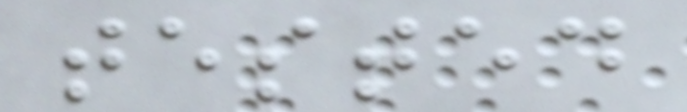tested
